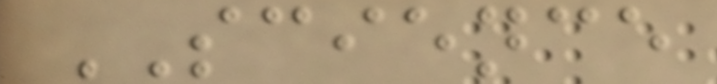SCIENCE
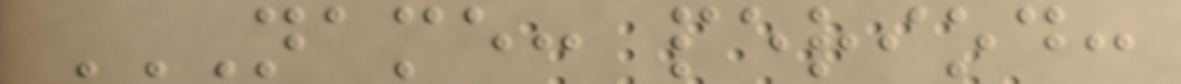NAME: PERIOD:
